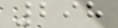298
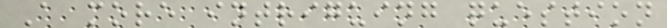A more intriguing question
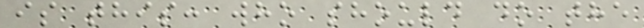is this: who should do the
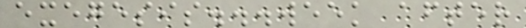exegesis...week after
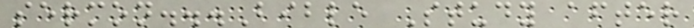sermon...Bible Study after
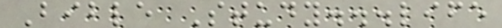Bible Study...life
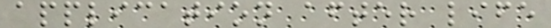application after life
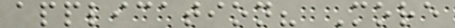application? More
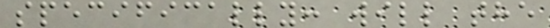specifically: will the
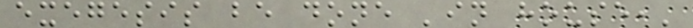exegesis be done 'in house,'
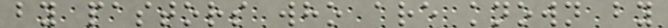by pastors who are known by
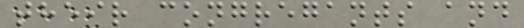their congregants and
